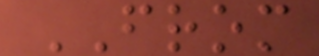FROM
